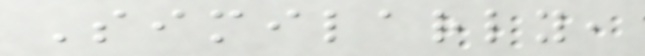Similarly,
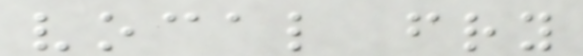vocal fry
